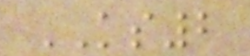KS2
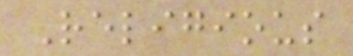Religious
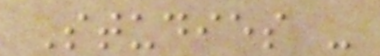Studies -
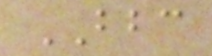BBC
